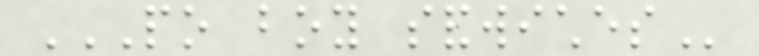PO BOY SANDWICHES
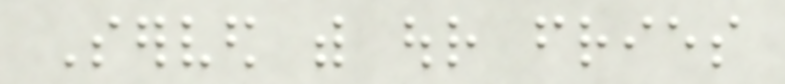Served with our fries
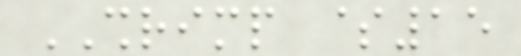SHRIMP $15
